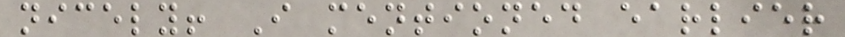nicely! I mentioned earlier
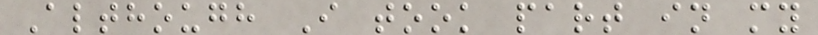Although I took part in my
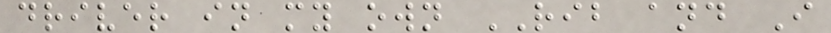driver in my own RIB and I
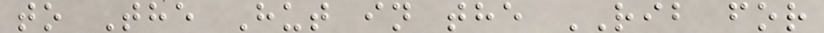to The Hut in the RIB for
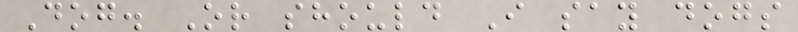Dog. Or should I say dogs
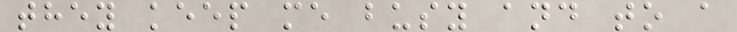they keep me busy and to a
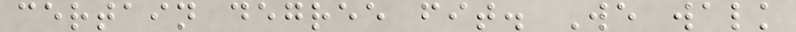certain degree fit. We walk
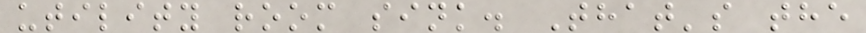utility room sink. That's the
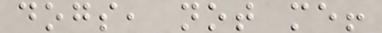dogs, not me!
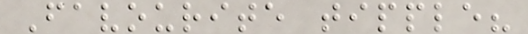Favourite tipple?
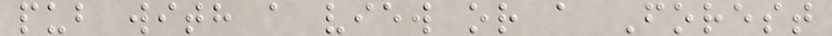pub with a view or a Forest
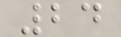24
